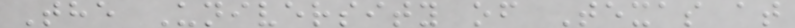The University of Texas at
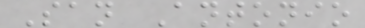San Antonio
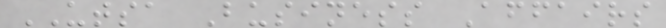UTSA Business Affairs
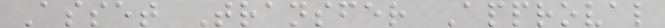Asset Transfer Approval
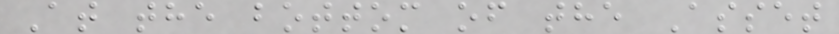At the bottom of the Asset
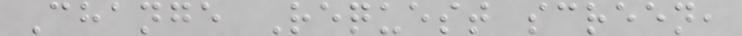Change Request screen,
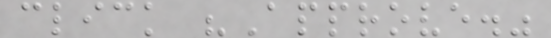click "Approve."
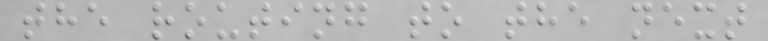the routing to the next
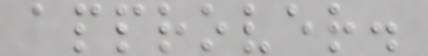approver.
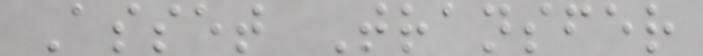Asset Transfer
